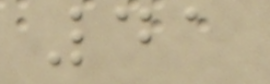41
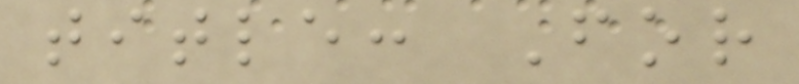title: For
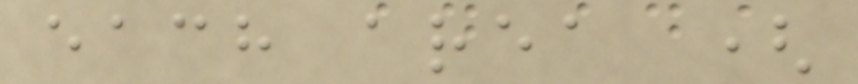each area (
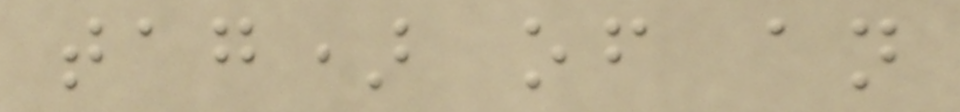tag) of an
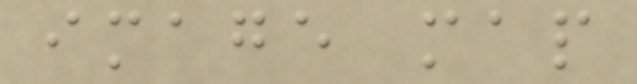image map
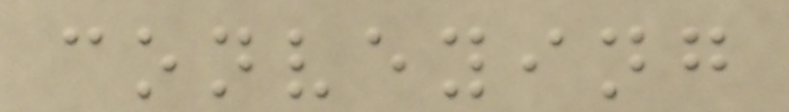conveying
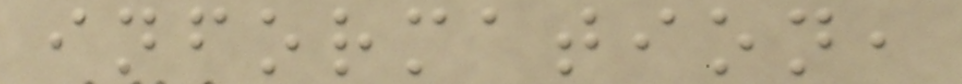information,
